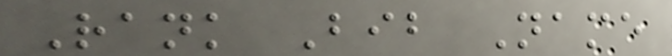Rank Bib Name
